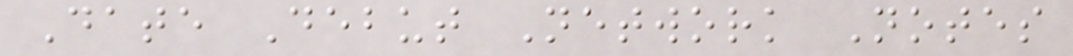Date Debut Network Notes
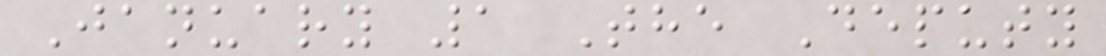January 1 The Deputy
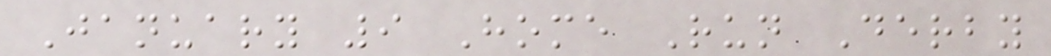January 9 Home Run Derby
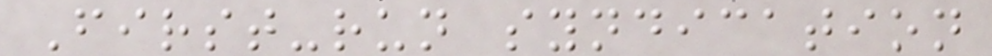First-run syndication
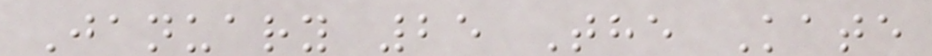January 25 The Kate
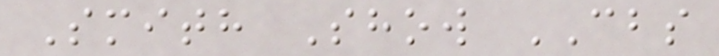Smith Show CBS
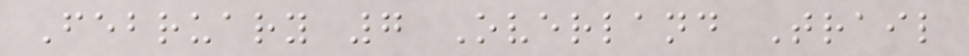February 7 Overland Trail
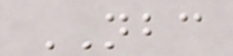NBC
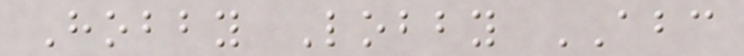Hobby Lobby ABC
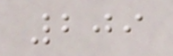209
